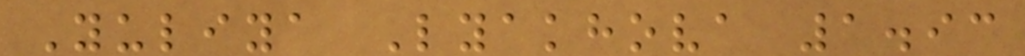Yuliya Lyakhova 1.93
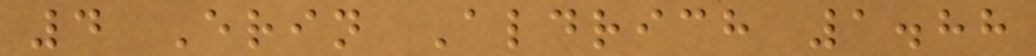4 Erin Aldrich 1.88
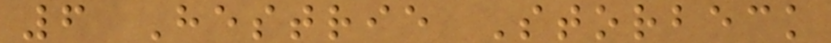6 Hestrie Storbeck
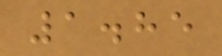1.85
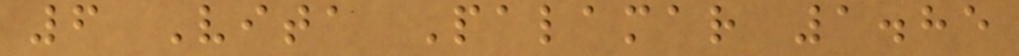6 Vita Palamar 1.85
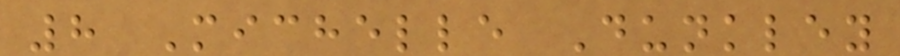8 Michelle Dunkley
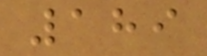189
